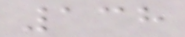138
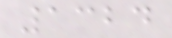1324
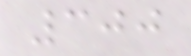300
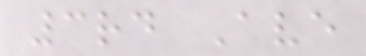3rd Ave
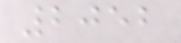2052
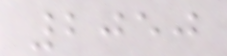2050
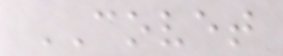COVET
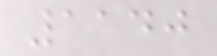1140
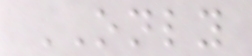ONLY
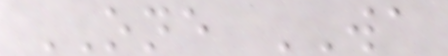ONE WA
